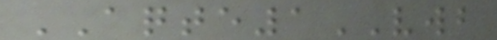AQTE1VWB
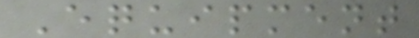Equipment
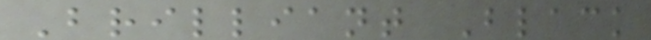Brilliant Black
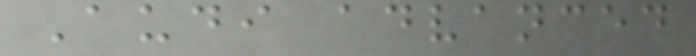Audi advanced
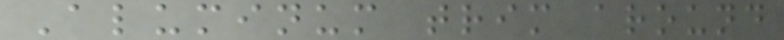Aluminum trim around
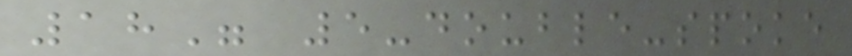18" 5-double-spoke
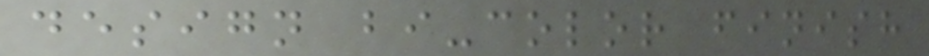design bi-color finish
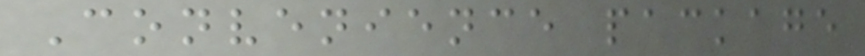Convenience package
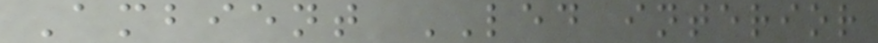Ambient LED interior
